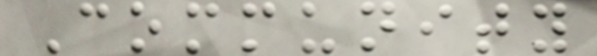Community
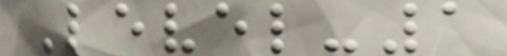Level-1
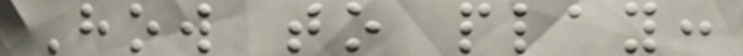How to play:
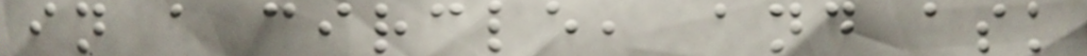in a circle, and ask
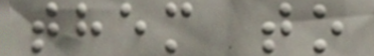them to
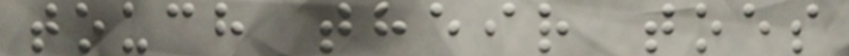touch their toes
